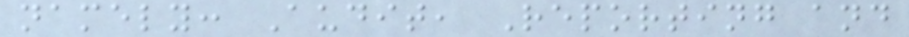namely: Audit, Reporting and
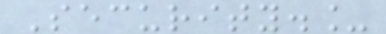Security._
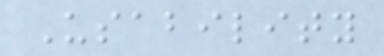Usability
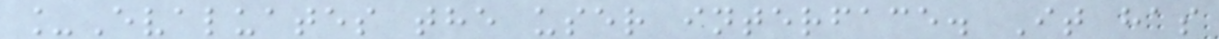_Evaluates the user interface. It has
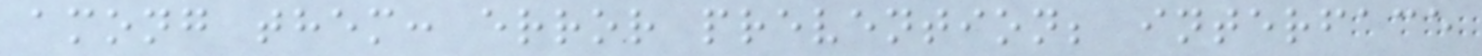among them: error prevention; interface
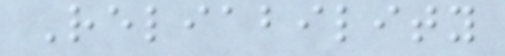Reliability
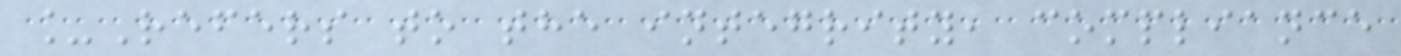_Refers to the integrity, compliance
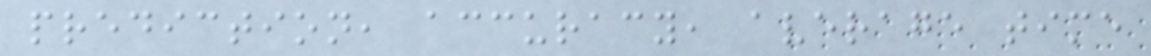prediction, accuracy, average time
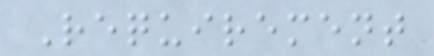Requirement
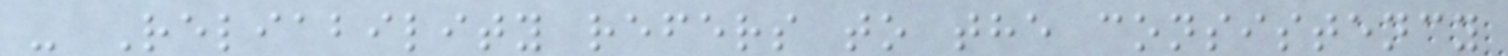- Reliability refers to the consistency
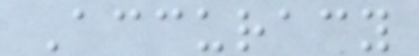Accuracy
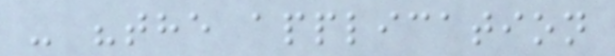- "the application
